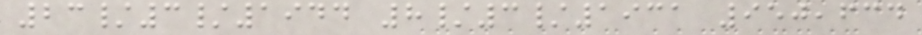23/3/1944 8/3/1931 950,634
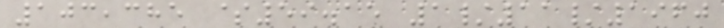103,385 $59.15 1/11/1960
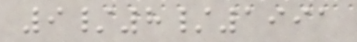9/8/1991
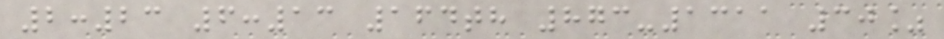2:23 6:13 164th 873-1311 30%
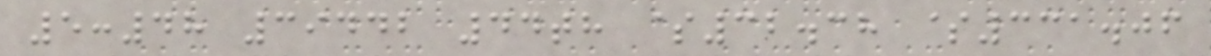5:48 39442 44th $32.38 $331.06
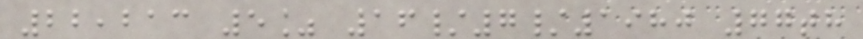22,213 5% 16/7/1980 77th
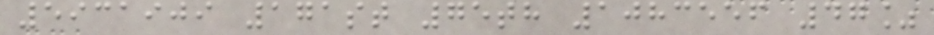5931909 171st 75th 1083556 47%
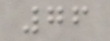76
